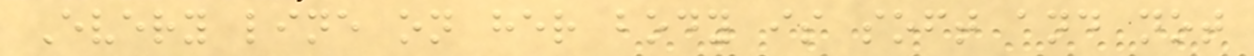Every line on her body is soft and not
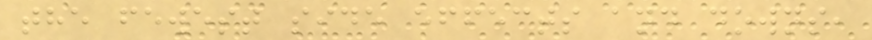the fewest side effects and downs,
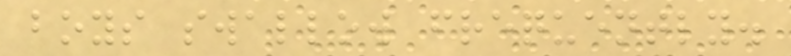boys swallow frequently.
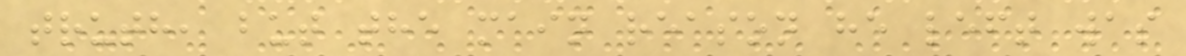truth, but the main reason he left was
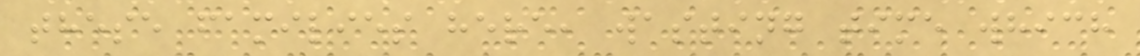these families here, wasting time which
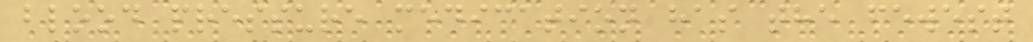blood pressure medication has the fewest
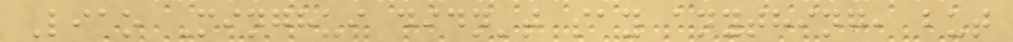Liao Minghui didn't say anything, but
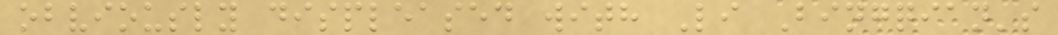obviously displeased with Li Bingqian's
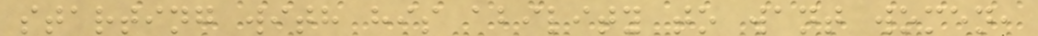starting with his ability to want women,
